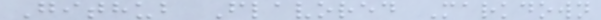Github Flavored Markdown
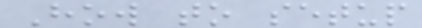How to setup
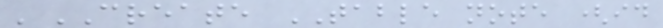'CREATE TABLE note (id
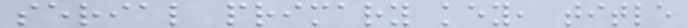serial primary key, title
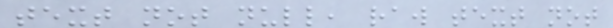text not null, raw text not
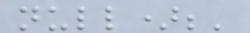null);'
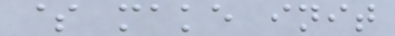$ make init
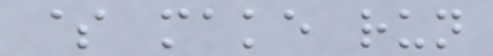$ make run
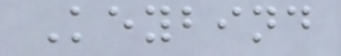Keybind
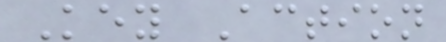Key Action
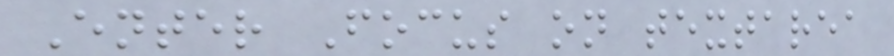Enter Focus on textarea
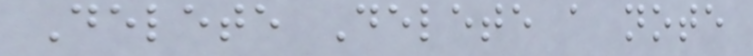Delete Delete a note
